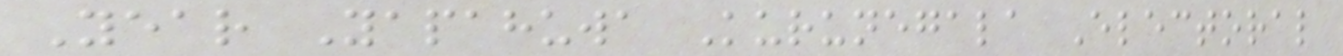Year Yapahuwa Kurunegala Electoral
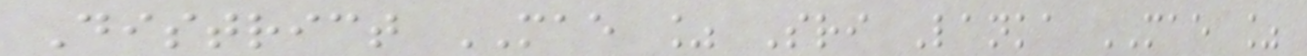District MAE % Sri Lanka MAE %
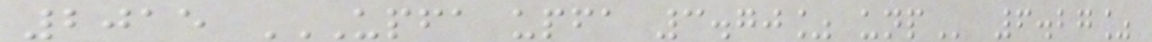2015 UPFA UPFA 3.70% UNP 6.27%
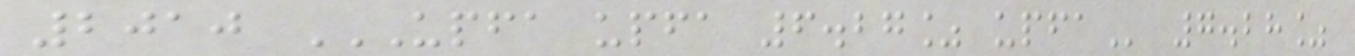2010 UPFA UPFA 6.27% UPFA 7.28%
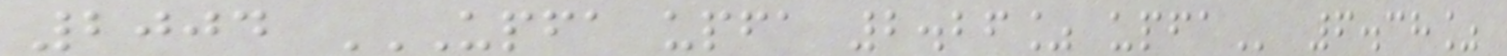2004 UPFA UPFA 2.26% UPFA 6.38%
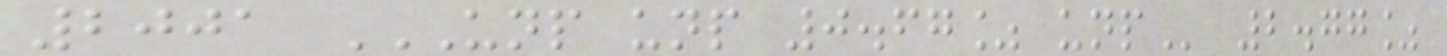2001 UNP UNP 0.67% UNP 2.77%
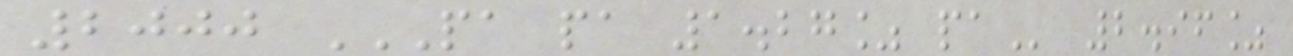2000 PA PA 1.27% PA 2.96%
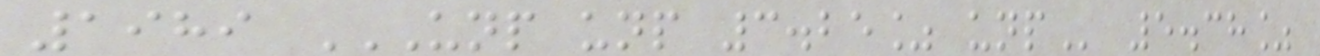1989 UNP UNP 3.25% UNP 5.38%
